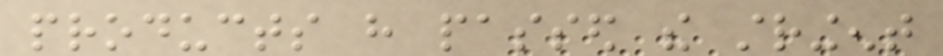products have passed the stringent
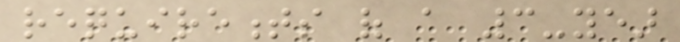requirements of a 3-year
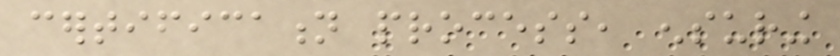certification process, ensuring
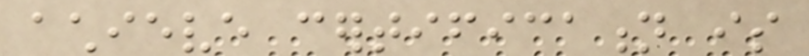achieve certification is
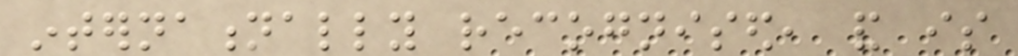internationally recognised, and is
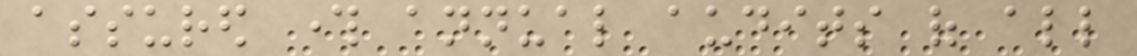assured through annual audits of all
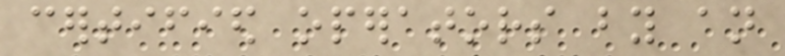certified operators by an
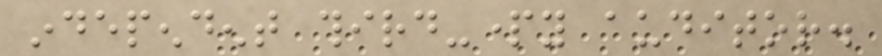independent third-party auditor.
